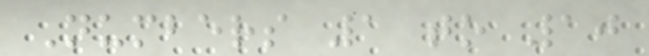Numbers 1 to 10
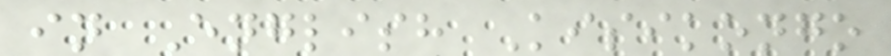in English Kisikongo
